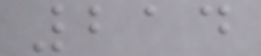214
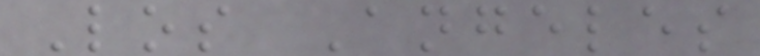Los Angeles
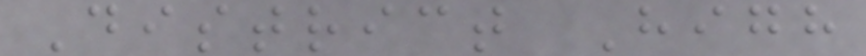District High
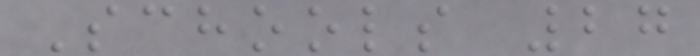Schools 27
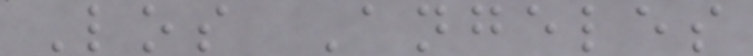Los Angeles
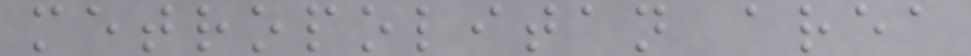metropolitan area
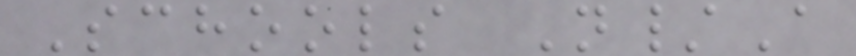Schools N/A
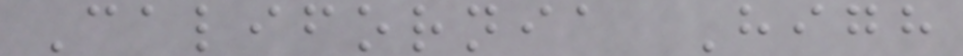California High
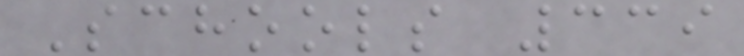Schools 339
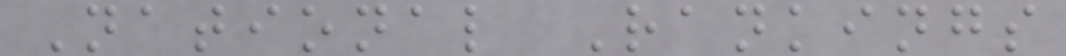National Rankings
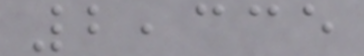2,335
